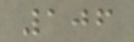106
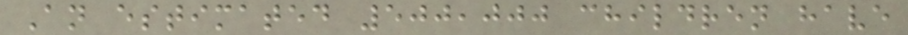An estimated 500,000 children have
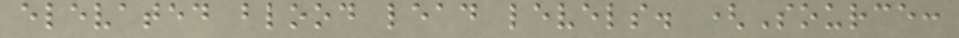elevated blood lead levels. (Source:
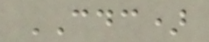CDC)
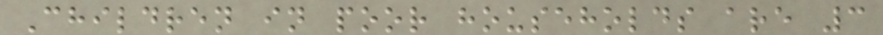Children in poor households are 3
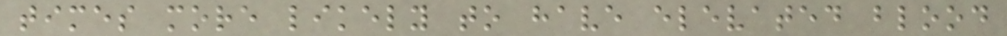times more likely to have elevated blood
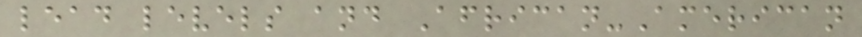lead levels and African-American
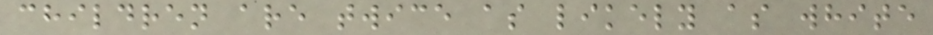children are twice as likely as white
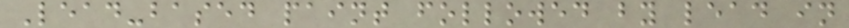Lead-based paint followed by lead in
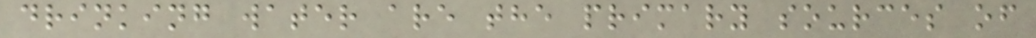drinking water are the primary sources of
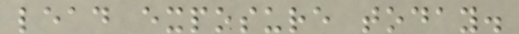lead exposure today.
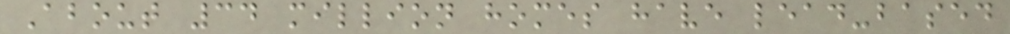About 34 million homes have lead-based
